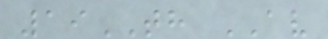19TH AV
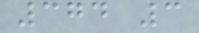374 3
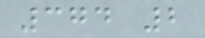374 2
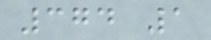374 1
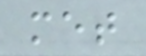met
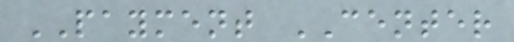PAYMENT CENTER
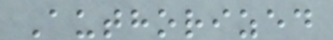Authorized
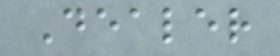Dealer
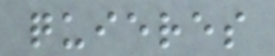quieres
